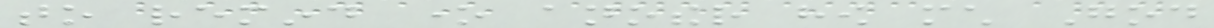to remind one another how much God
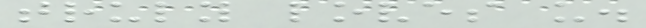truly loves us.
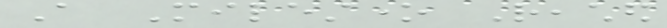A Milestone Reached
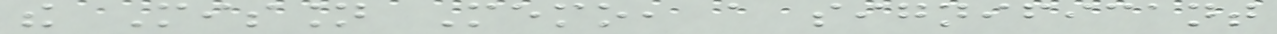the Mission Memo, a significant
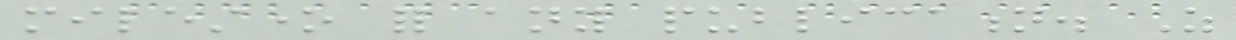milestone for any publication. As
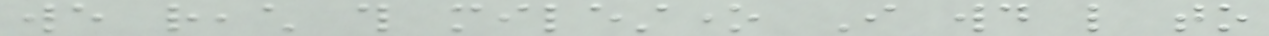we reach this milestone I would like to
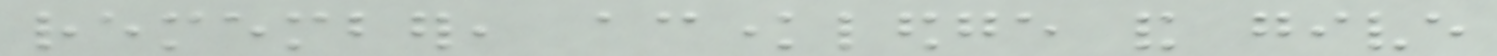remember, acknowledge and give
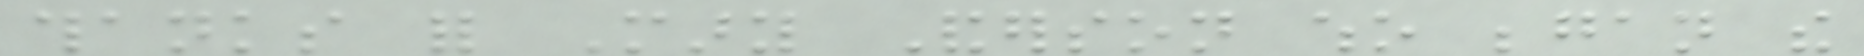thanks for Mary Anderson who began the
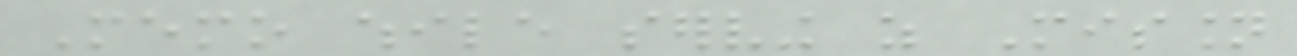Memo while serving as Mission
